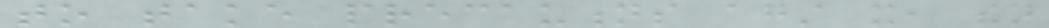to take precautions against it, then
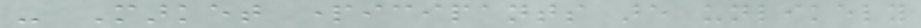- Market participants are unlikely
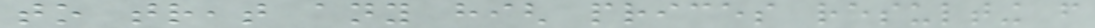to treat any high prices resulting from
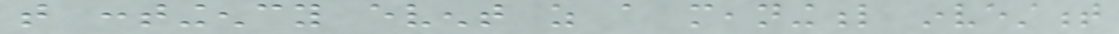that contingency event as a meaningful investment
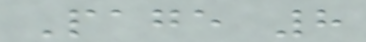Page 8
